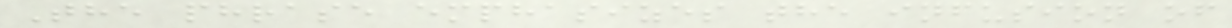The phrase emphasizes the infusion of
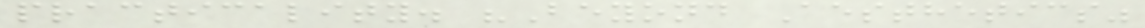practicality. "Beyond Aesthetics"
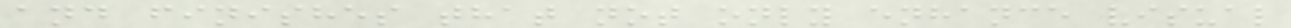and finishes that not only enhance visual
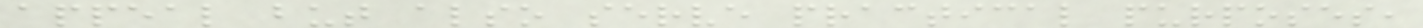appeal but also serve practical purposes,
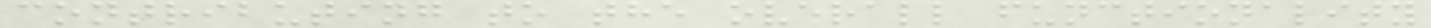contributing to the overall functionality
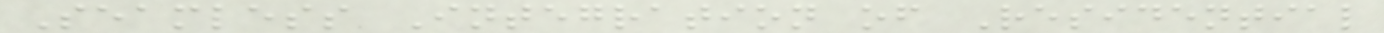Seamless Integration of Residential
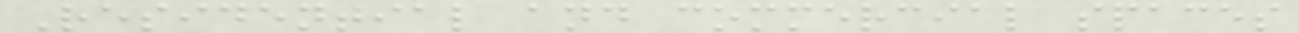Residential and commercial spaces
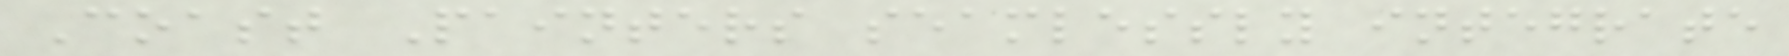Coast Painters seamlessly integrate
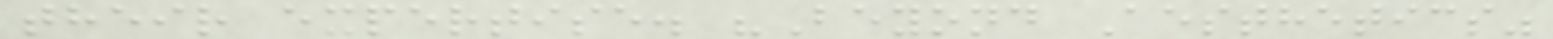their expertise. "Beyond Aesthetics"
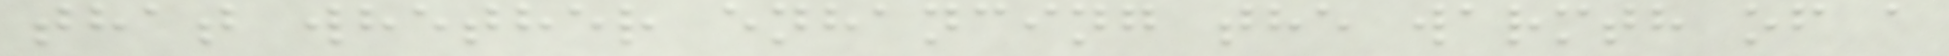that whether enhancing the warmth of a
